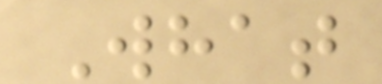What
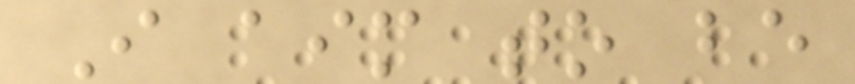I aim to be
